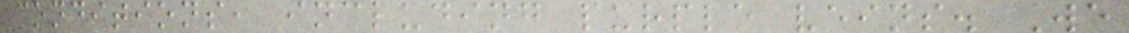conditions, including purple veins. We
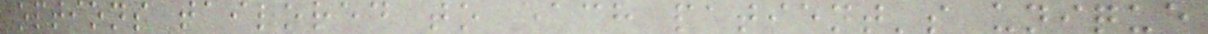options tailored to each patient's unique
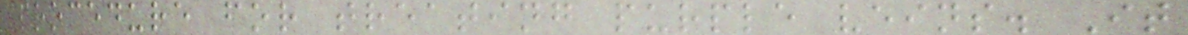procedure for treating purple veins. It
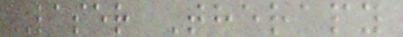Laser Therapy
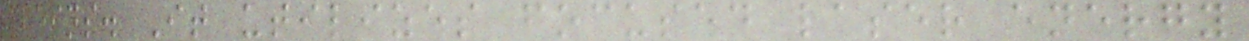veins. It utilizes focused laser energy
